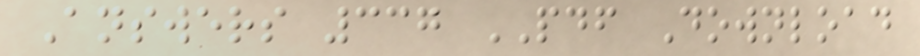Answers 337 PDF Download
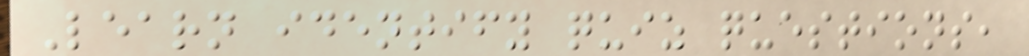Learn identify quiz questions,
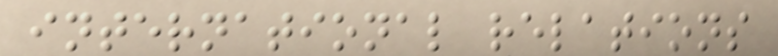international relations
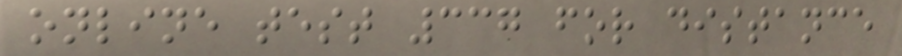online test 337 for distance
